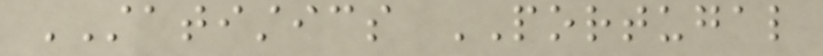STATISTICS PORTUGAL
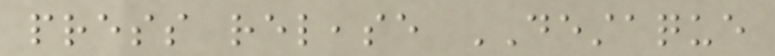press release DESTAQUE
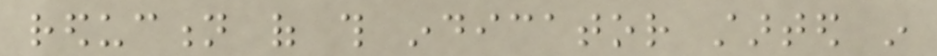reduction of this indicator started in
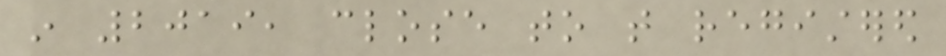in 2019, close to that registered
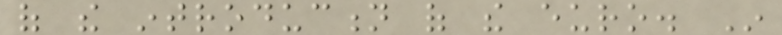of the introduction of the euro. In
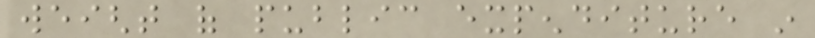weight of public expenditure in
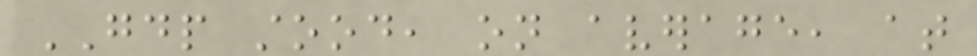GDP stood, on average, at
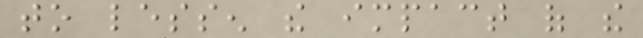to lessen the impact of the
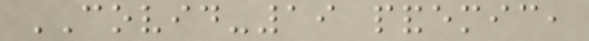COVID-19 pandemic,
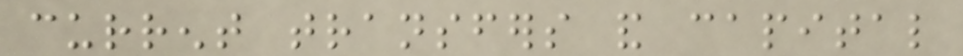current transfers and capital
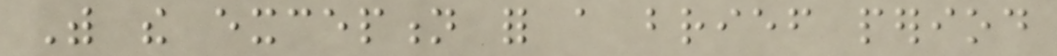With the exception for a brief period
